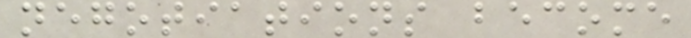negotiations become
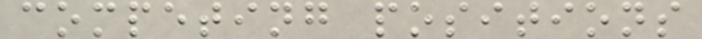competing positions
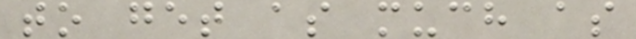to get as much as
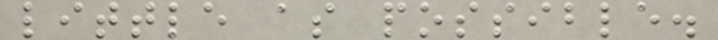little as possible.
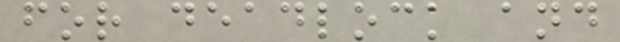for deadlock and
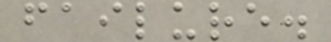failure.
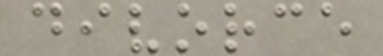divorce
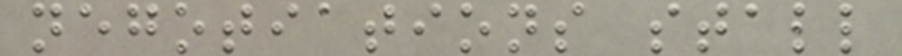negotiations stall
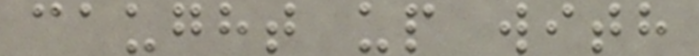caught up with
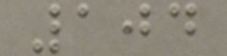104
